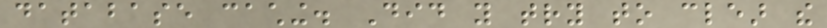database caching. Did you try to clear the
